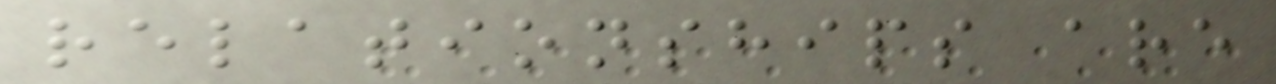relationships are
